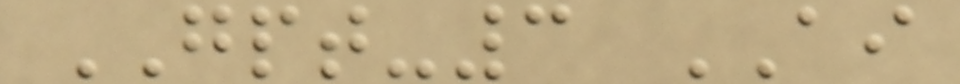GPT-3 AI
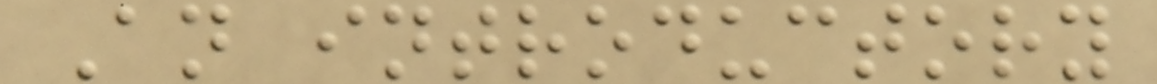An introductory
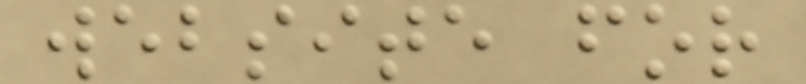website for
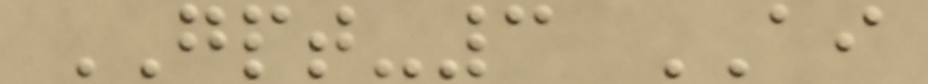GPT-3 AI
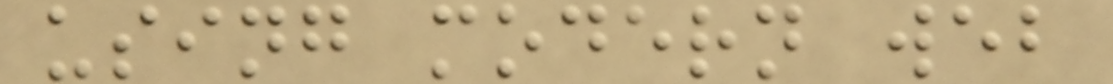using modern web
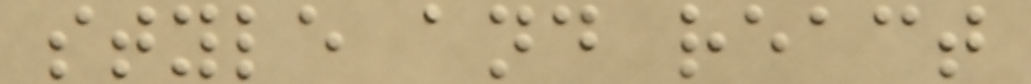style and react
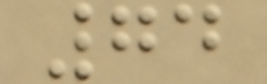74
